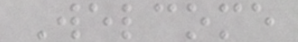Welcome
